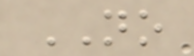NO
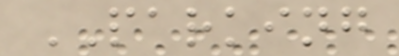PARKING
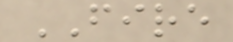FIRE
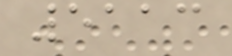5113
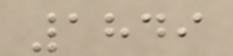1849
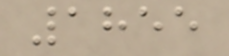1855
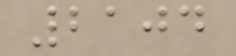2104
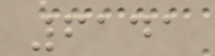6141
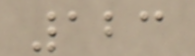123
